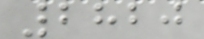2820
